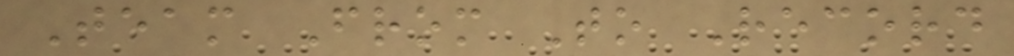Team From To Record
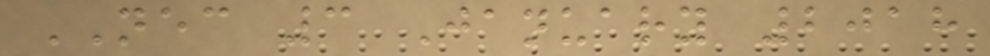NEC 3 January 2018
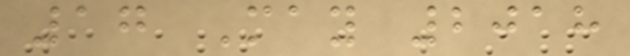17 May 2018
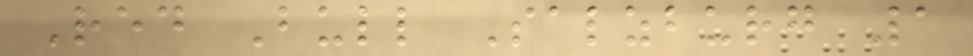Red Bull Salzburg 1
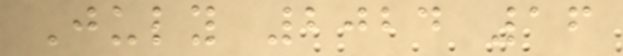July 2024 16
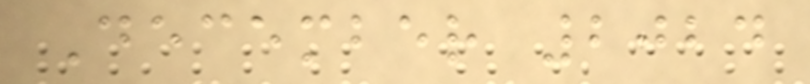December 2024
